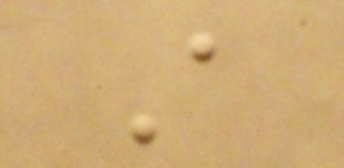A
